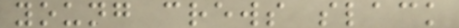young crews slack
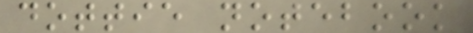dottie notebook
